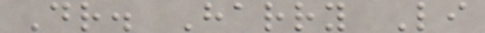Dr. Harry Li
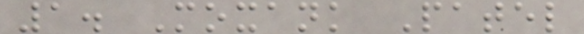1. Moxank Patel
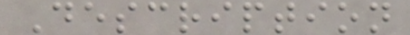Description
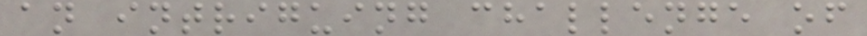an intriguing challenge of
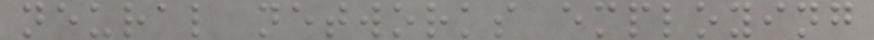neural networks employing
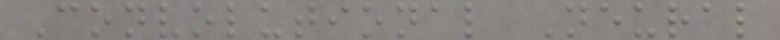Convolutional Neural
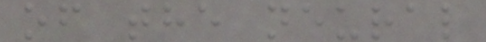of the neural
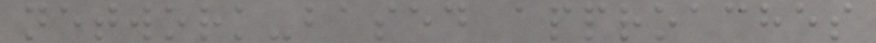network-based approaches
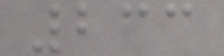233
